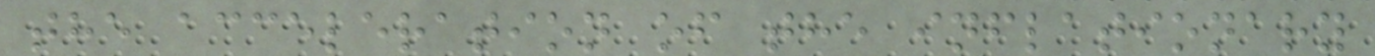the acceleration of the inflationary
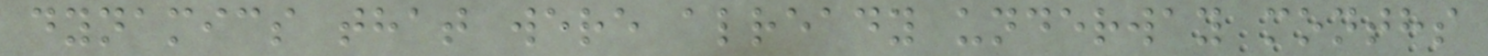dynamics that were already underway months
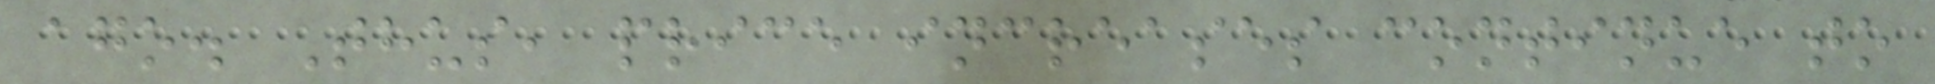ago. Thus, price increases continue to
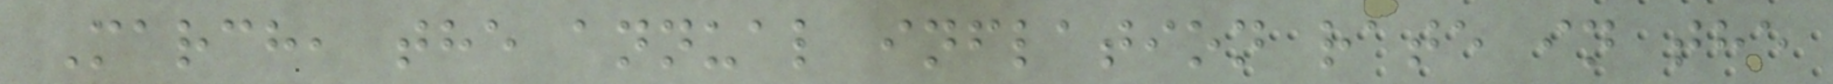March, the annual inflation rate in the
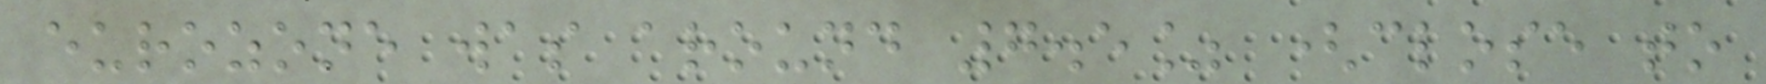eurozone was around 7.5% (close to
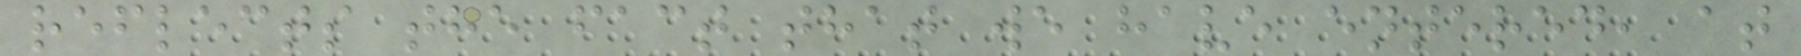reflects the fact that we have entered, at
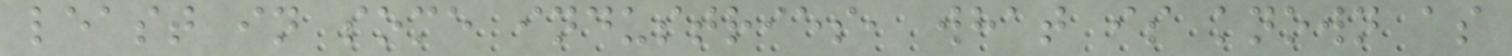least in some industries, what is known as
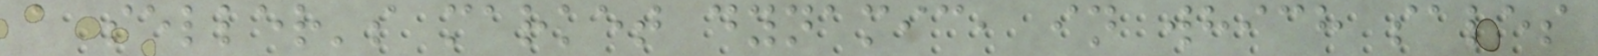a seller's market dynamic, in which sales
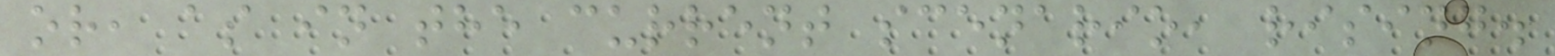or, as in the current scenario, rising.
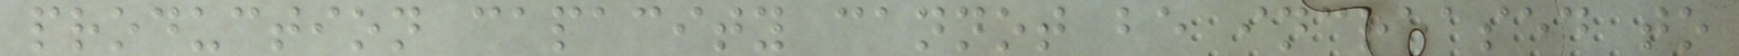production capacity cannot be increased to
